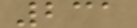231
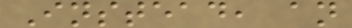Instead, an
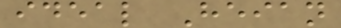ideal Heian
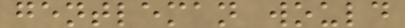gentleman would
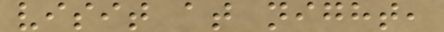visit at night,
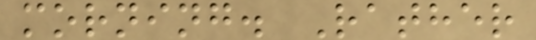morning. Rather
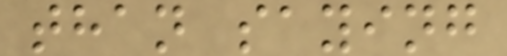than saying
